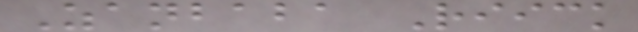Zanbaba Riick
